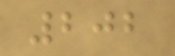202
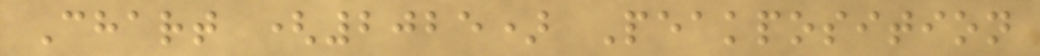Chart (2025) Peakposition
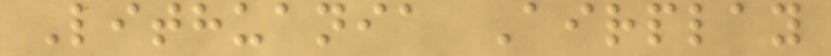Lithuania Airplay
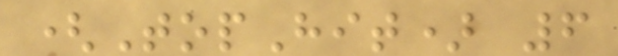(TopHit) 6
